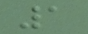1
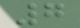7
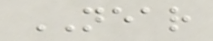NEAR
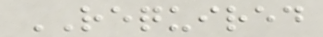REQUIRED
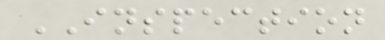INSPECTION
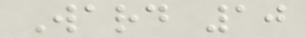Ward 10
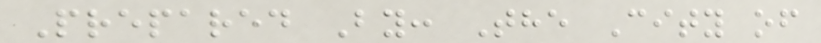Prepared By: The City of
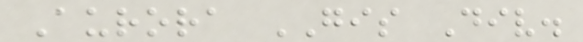Aurora GIS Div.
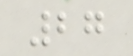27
